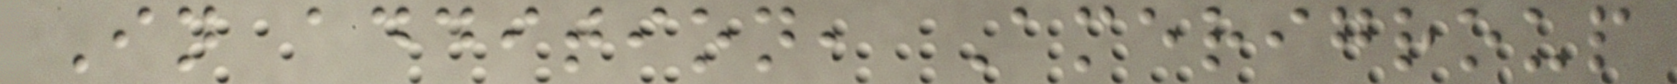In addition, Amerigroup
